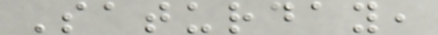Saturday,
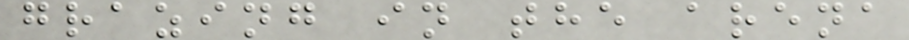grazing in the arena
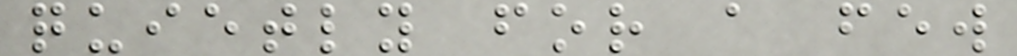quietly for a few
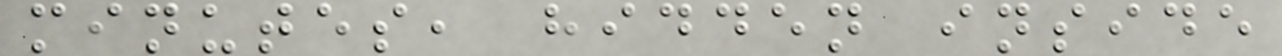minutes, hidden inside
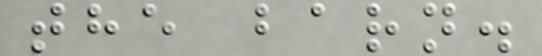the barn.
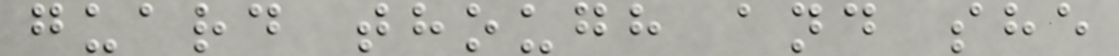guard though and she
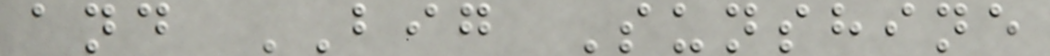and BIG Sunshine
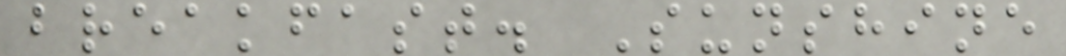breakfast. Sunshine
